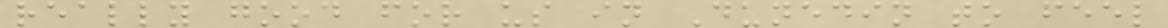really good for us in Dunedin to feel
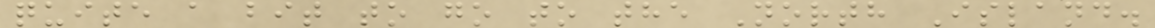quite a bit to go to the North Island.
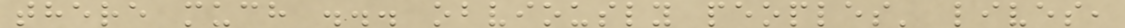there much ... obviously peoples' lives,
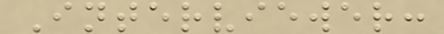Interviewer:
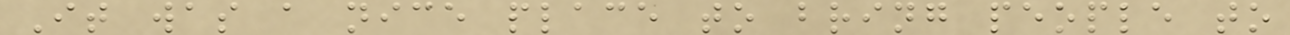It was a nice place to bring people to
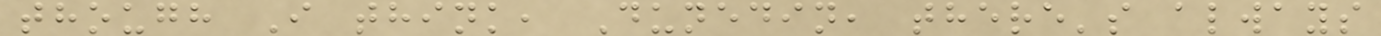though I think, Dunedin, there's always
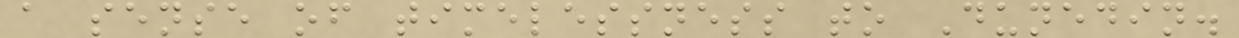a sense of timelessness to Dunedin.
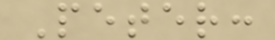Peter:
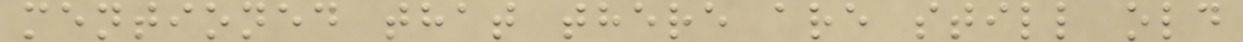mentioned that there are still old
